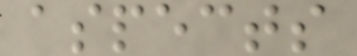aspects
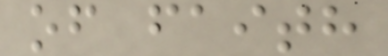of faith
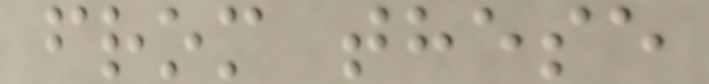from these
